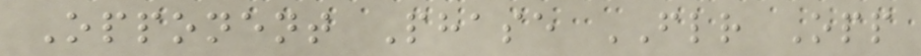Opponent Phase FLR Opp
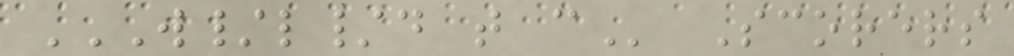W/L/D T C Scorers
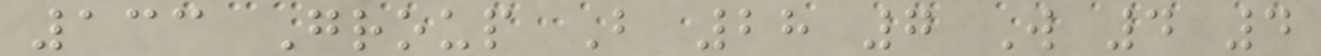133 Group B 28 7 W 4 4
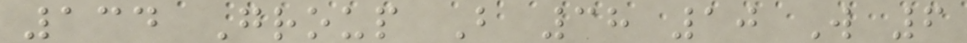134 Group B 38 10 W 6
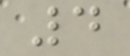4
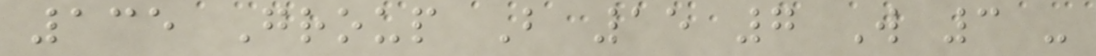135 Group B 15 7 W 3 -
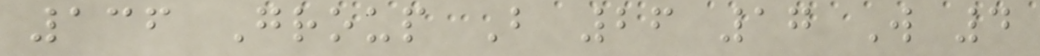136 Group B 26 17 W 4
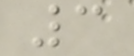3
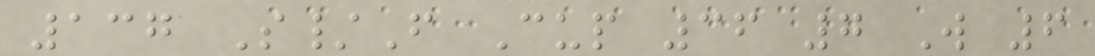137 S/F Cup 36 7 W 6
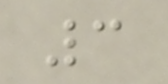3
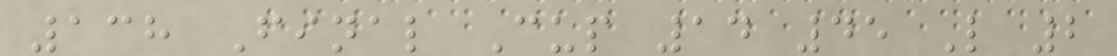138 Final Cup 14 45 L 2
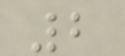2
